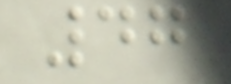47
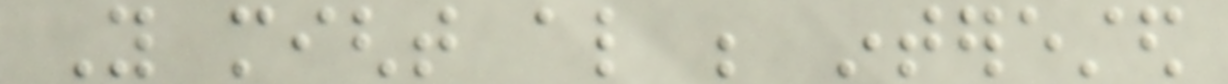You might also be interested
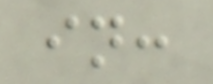in:
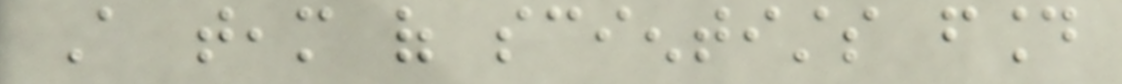A team of scientists found
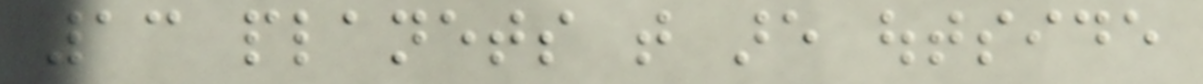13 planets that are outside
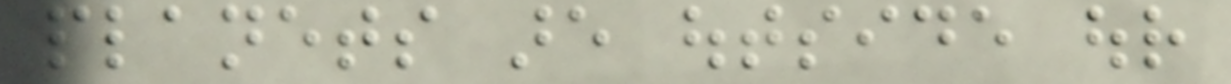planets are outside our
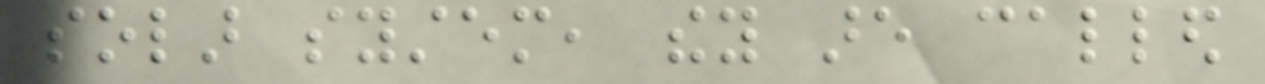solar system, they are called
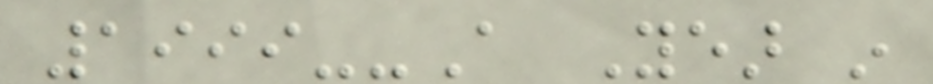1999--A Year in
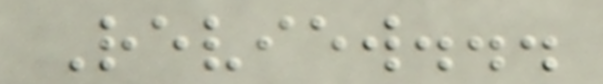Review...
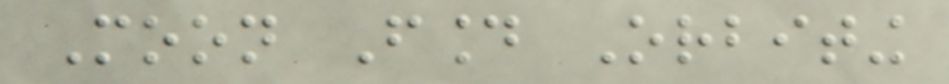Moon Found Orbiting
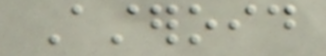Asteroid
